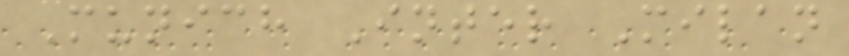Munich Inter Milan
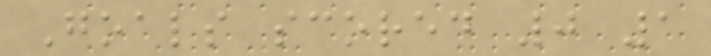Goals scored 0 1
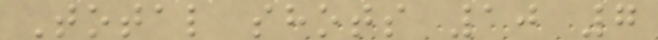Total shots 10 7
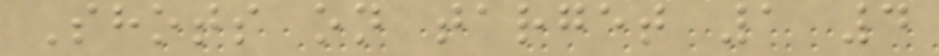Shots on target 1 4
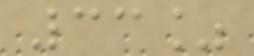33%
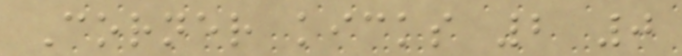Corner kicks 2 0
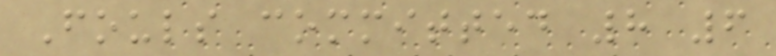Fouls committed 8 6
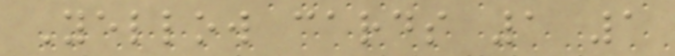Yellow cards 1 1
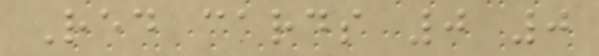Red cards 0 0
